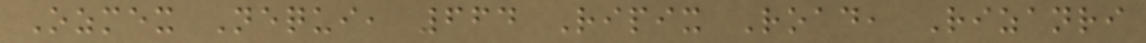Ozmex Nequi, 664 Ripix Road, Rizanri
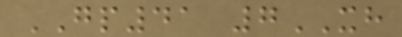GP41 7XH
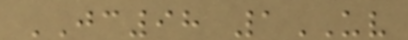JC98 1UV
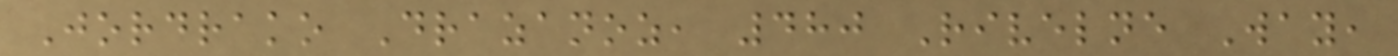Jordrako Drazanoz, 480 Rivelne Way,
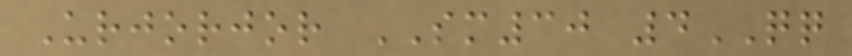Urjorjor SM30 4QQ
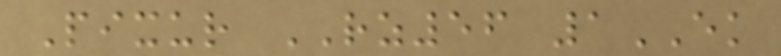Pixur RZ56 1EK
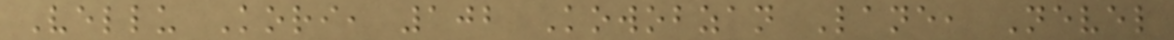Vellu Kori, 102 Kowobzan Lane, Nevel
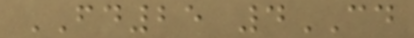FD25 4CD
